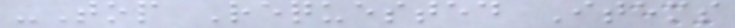-Top Requested Items
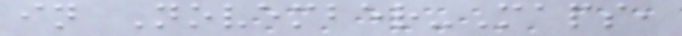in November-Maps,
